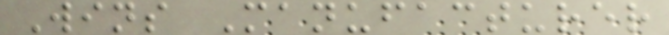Wins Manufacturer
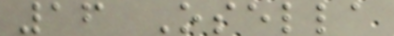16 Osella
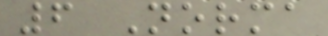6 Norma
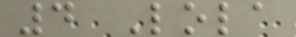4 Lola
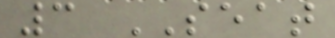3 SEAT
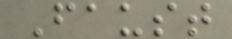Faust
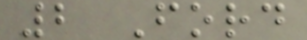2 Ford
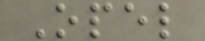Opel
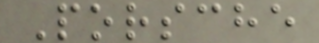Porsche
